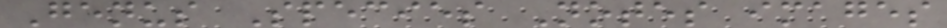Genus Species Notes images
